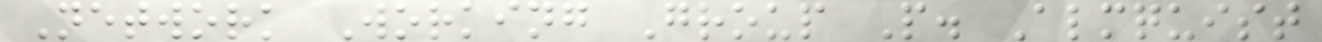Network Working Group P. Almquist
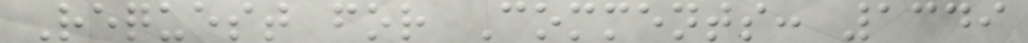Request for Comments: 1349
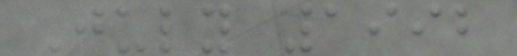July 1992
